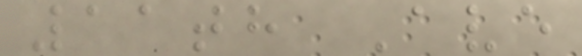11th Ave
